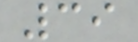39
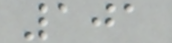101
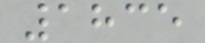1835
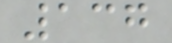137
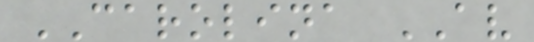CAROLINA AV
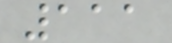111
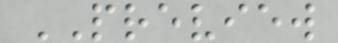PREVIEW
